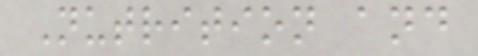Nutrition and
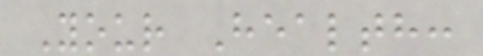Your Health:
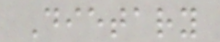Dietary
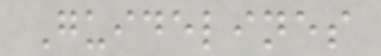Guidelines
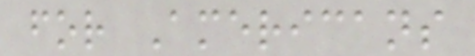for Americans
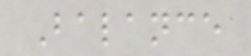Balance
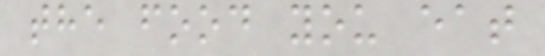the food you eat
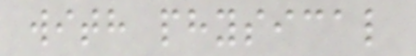with physical
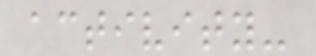activity-
